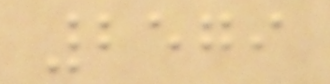2579
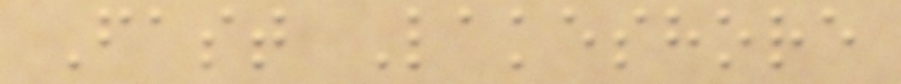Fast Lakeshore
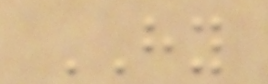HY
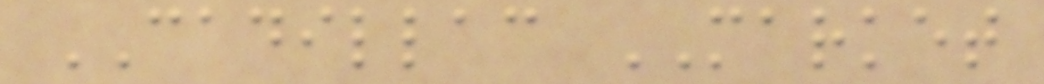CADILLAC MARKET
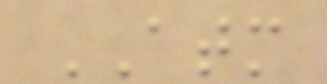ATM
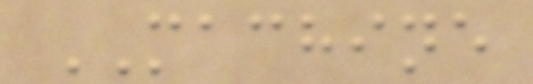MACHINE
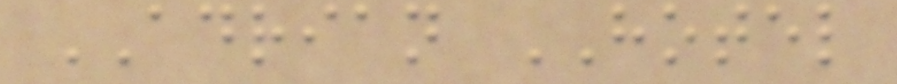ADRIAN HOTEL
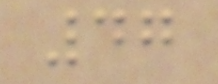47
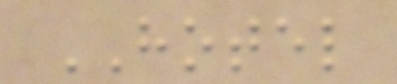HOTEL
